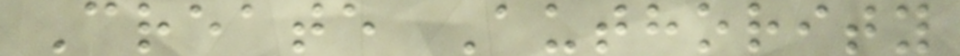Create Authority
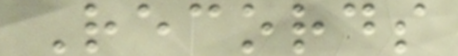Records
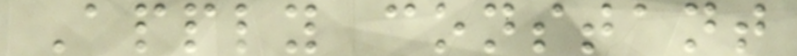Apply constant
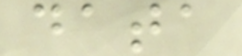data
